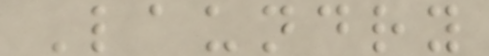Laundry
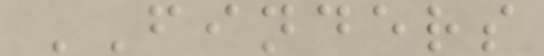FINDERS
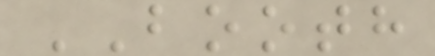BOOTH
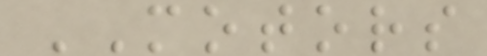MOTORS
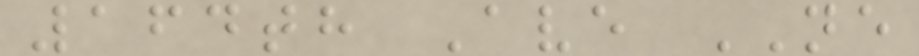164th Ave NE
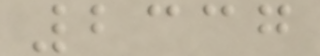2337
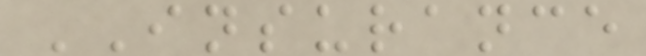INSURANCE
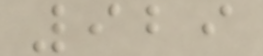929
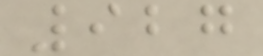927
